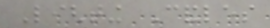Lighting Candles
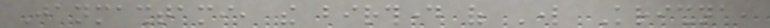Janmashtami, the birthday of Lord Krishna,
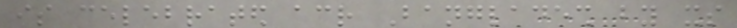is celebrated across Bangladesh by its
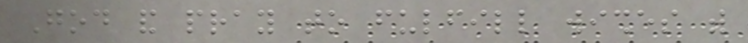God and pray to fulfill wishes with
